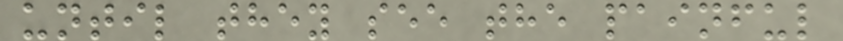until they see the painful
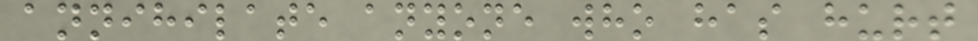annihilate anyone who has hurt
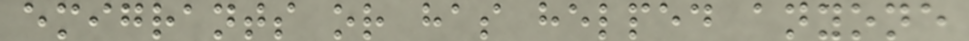emigrants or has helped anyone
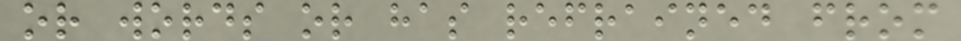or words or has refrained from
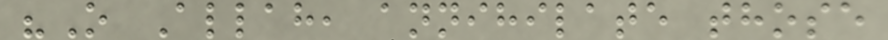"O Allah, annihilate those
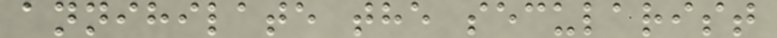annihilate the secularist
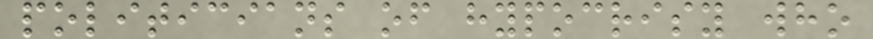politicians of hypocrisy who
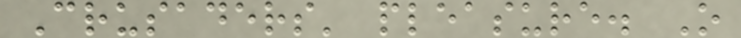Crusaders' pleasure. O
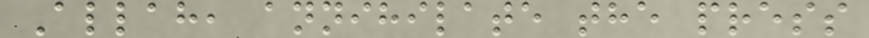Allah, annihilate the press
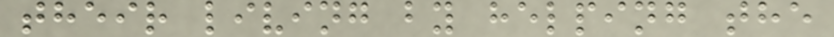their living by helping the
